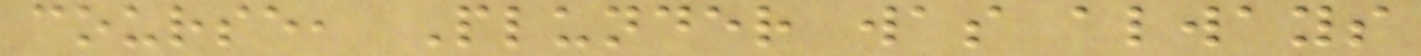course, Plunder was always
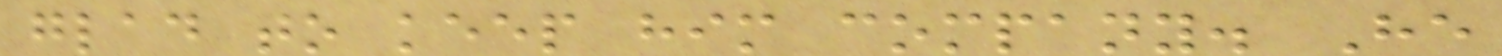glad to keep him company. He
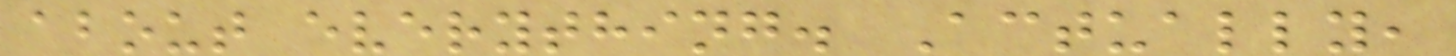about everything. Actually,
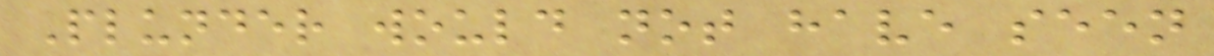Plunder would not have seen
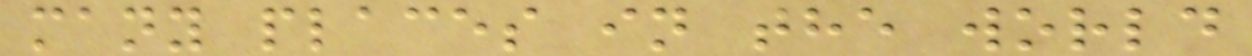many places in the world
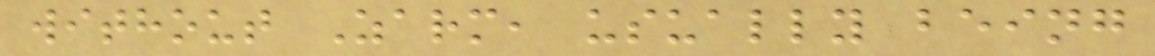without Zarm, usually being
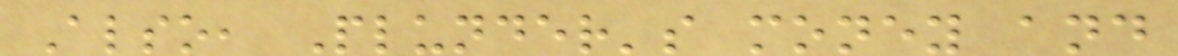Also, Plunder's money and
